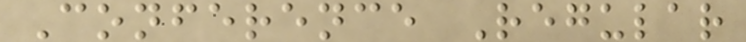Conference Regular
